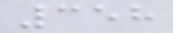358
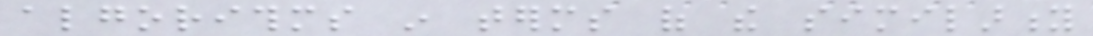algorithms in terms of the similarity
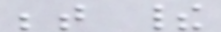between their
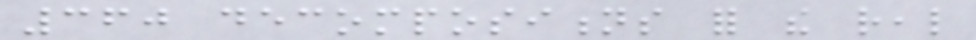360 decompositions for the real
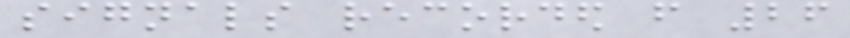signals recorded from 26
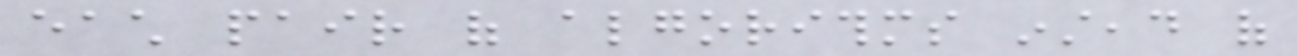each pair of algorithms instead of
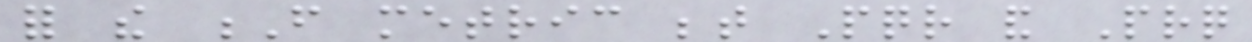for the F metric between Pqr and Prq
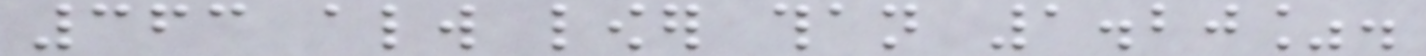363 always lower than 1.20%.
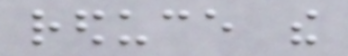reduce the
